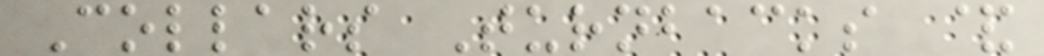Collars Turnbacks &
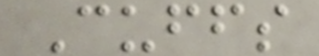Cuffs
